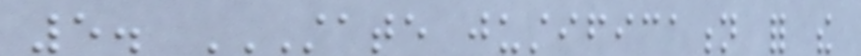5. STATE JUSTIFICATION FOR THE
